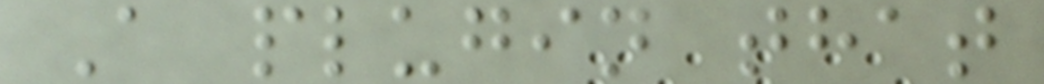A plugin that
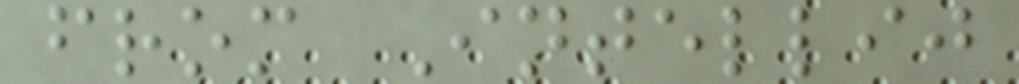from Intellij
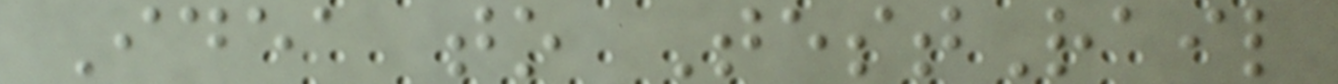Idea to TestRail
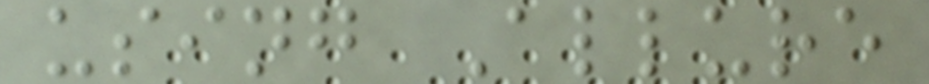using Allure
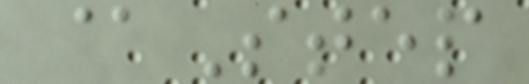@Step
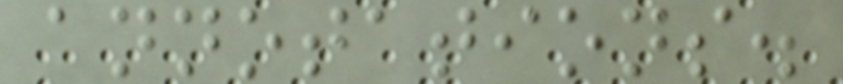annotations.
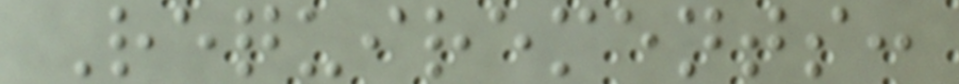Requirements:
